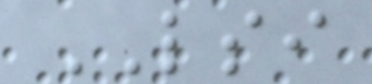LSI
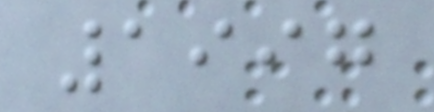1997
